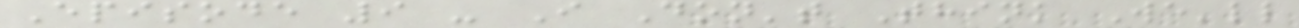Episode 9 - I Don't Think We'll
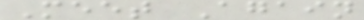Meet Again
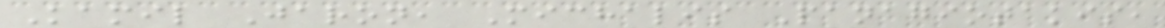Kamil Jaron, Michalis Panagiotakis,
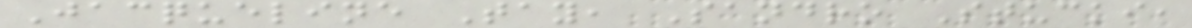Jacqueline Tay, Sandro Stucki,
